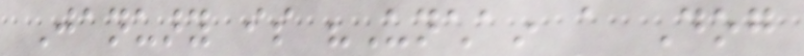January is "Unchain a Dog
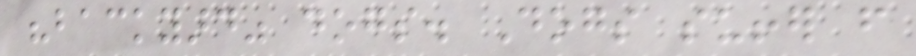"backyard" dogs. Dogs suffer from
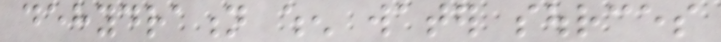dehydration when water sources
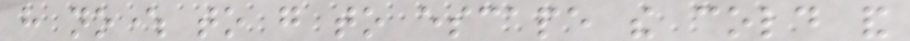have nowhere to go to escape the cold and
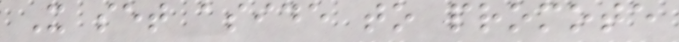It set aside to promote
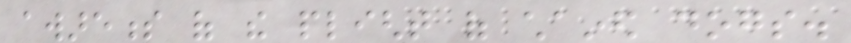awareness of the plight of chained dogs.
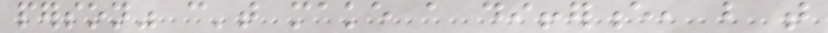person" can't make a difference, but that
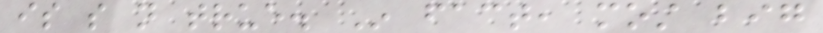is so not true. In fact, most big
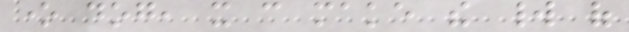one dog, it can make the world of
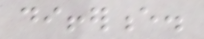difference.
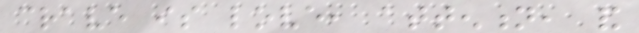crave is love, attention, and
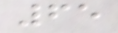65
